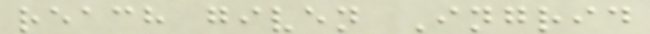reach given Ingrid
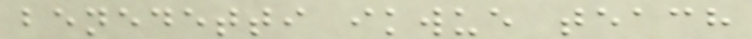benedetti ikwue teach
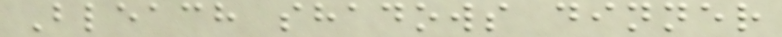Bleach shadows dinner
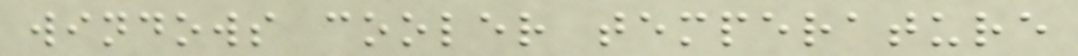windows cooler temperature
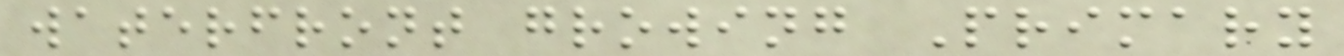waterfront growing Primary
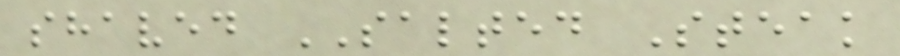shaved SALTED Steak
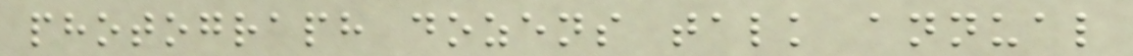photograph dozens talk annual
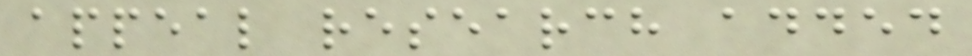appeal research added
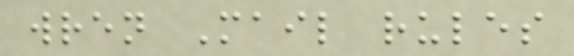wren Mail rules
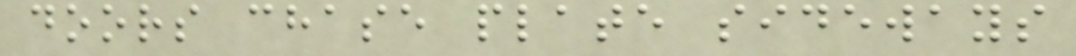doors chase plate sideways
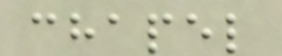chapel
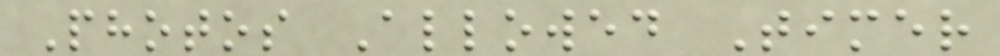Photos Allowed Timer
